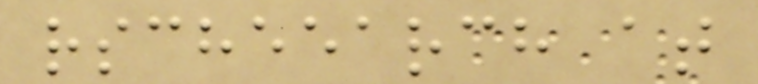rscheearch at
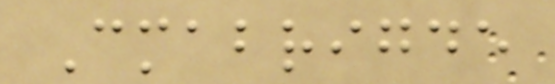Cmabrigde
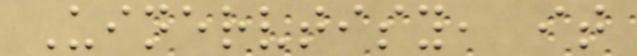Uinervtisy, it
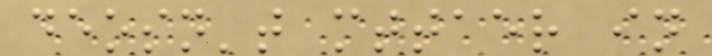deosn't mttaer in
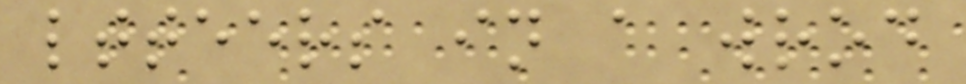ltteers in a wrod
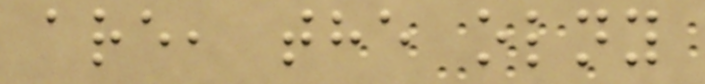are, the olny
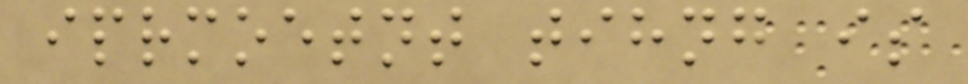iprmoetnt tihng is
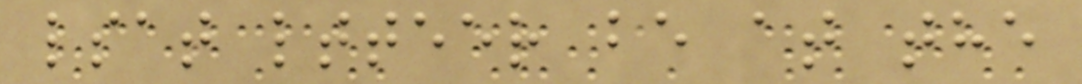lsat ltteer be at the
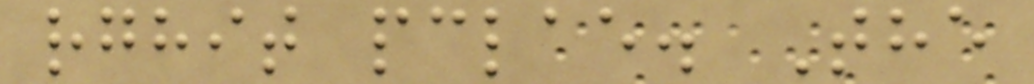rghit pclae. The
